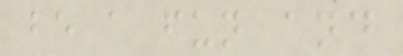be a fun and
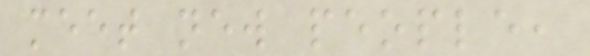meet new people,
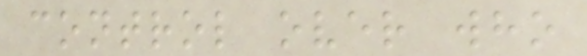control over who
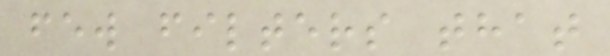few filters that
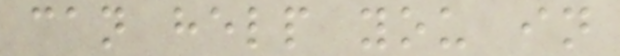can help you in
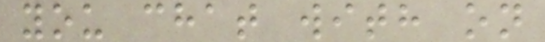you chat with on
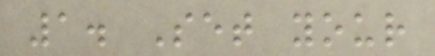1. Set your
